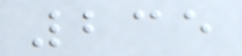235
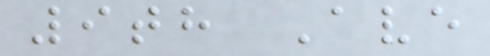9th Ave
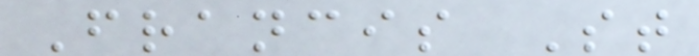Francis St
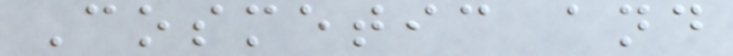Cosmetic and
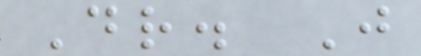Dr. J
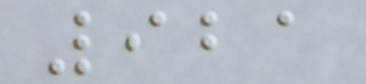921
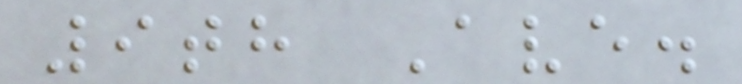9th Ave.
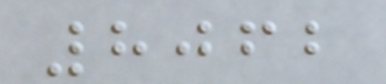8062
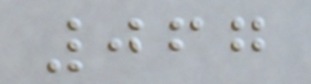067
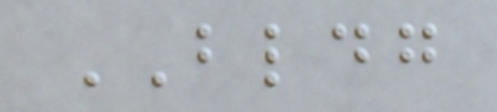BLDG
